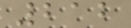212
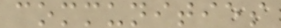communities
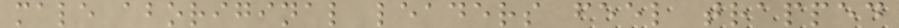male aboriginal leaders feel trapped
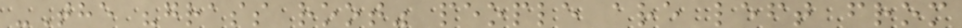-The "grass root" people are left from
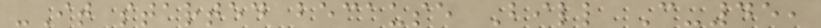-It started because Bill C-45,
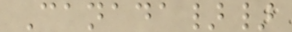Canada}}
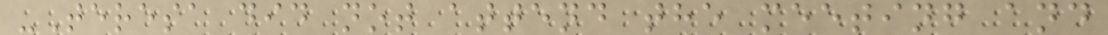-Teresa did not attend the meeting and
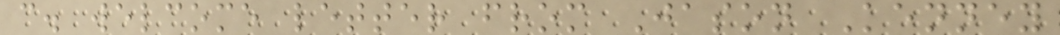c. welcome letter from Jason Kenney
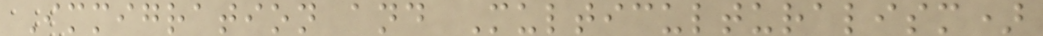Immigration and Multiculturalism)
